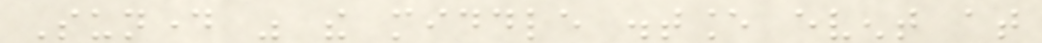Sunday was the middle distance event at
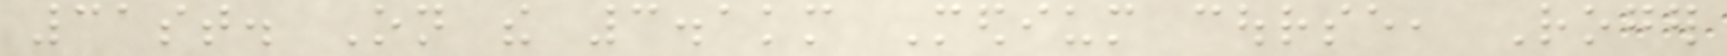31st. On the 3.1km Medium course, Roger
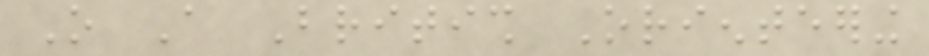O A British Orienteering
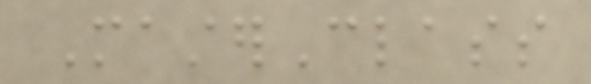MasterClass
